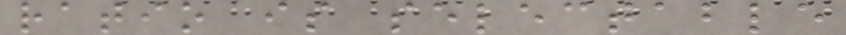ratio is selectable
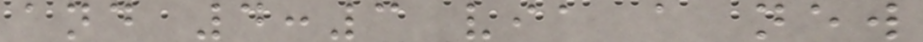and 4:3 via a new
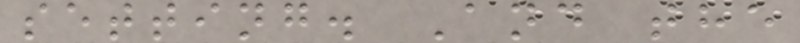setting. And the
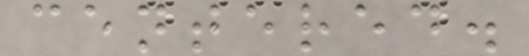centered.
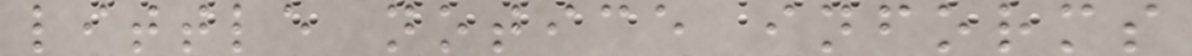little notice informs
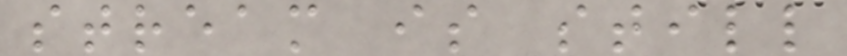stream is still
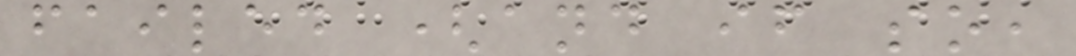failed (and if so,
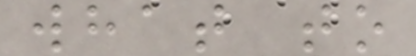what to
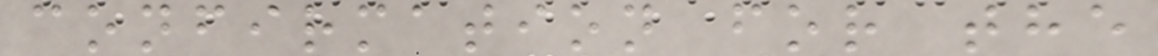confirmation for the
